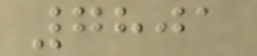7801
